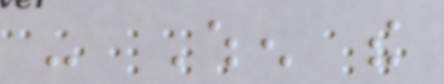- When the
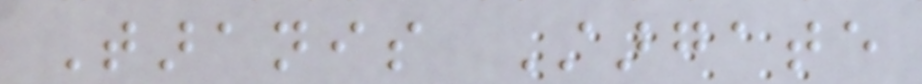Taranis Stargate
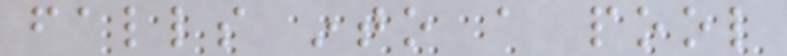falls into a pool
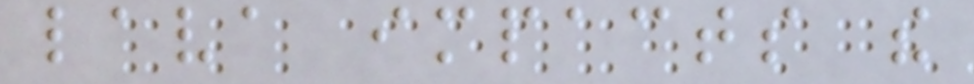lava impacts the
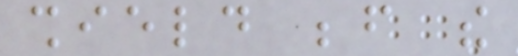shield before the
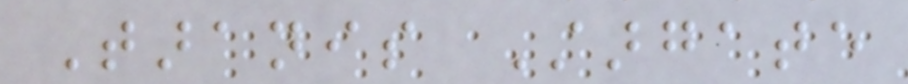Taranis Stargate
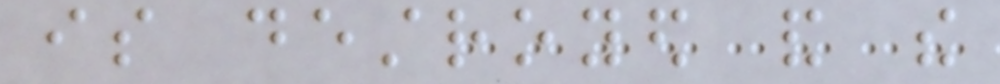is destroyed and the
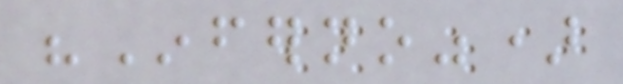"Inferno")
